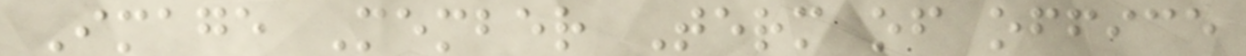Image Member Term of office
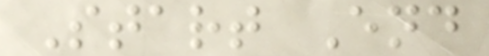Start End
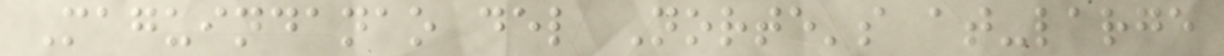Maguindanao del Norte's at-large
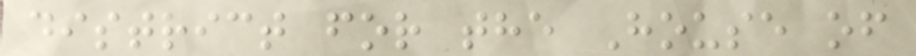district for the House of
